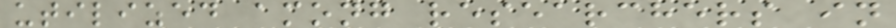utilized among researchers in
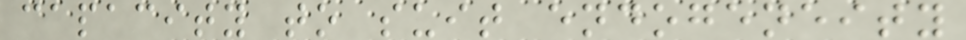capacity to suit endogeneity
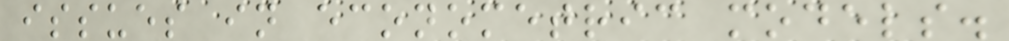issues in econometric models.
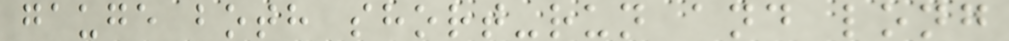gauge both short-run and long
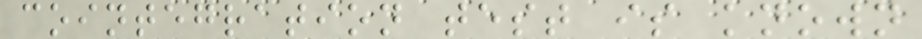cointegration test is known
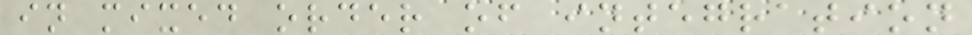in mixed order of integration
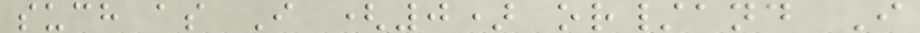such as I (0) or/and I
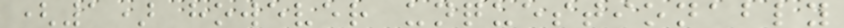(1) however unquestionably
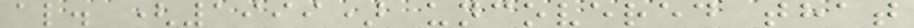al. (1999) uncovered that
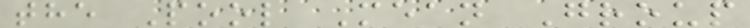the Pool Mean Group
